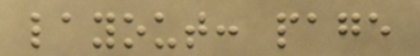layout: page
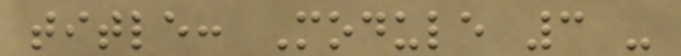title: Module 3 -
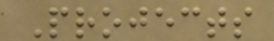Projects
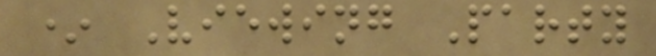* Viewing Party
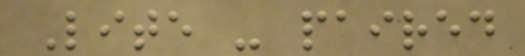Lite - paired
